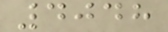4048
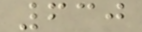630
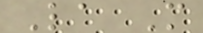La M
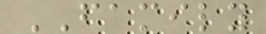FAMILY
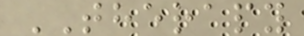THERAPY
